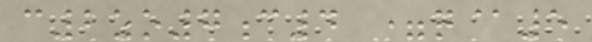c2zo7c4 =q@5
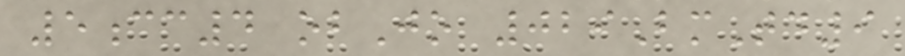5cc4 obJo 029BmTd9
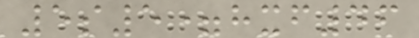5s5=hxf46
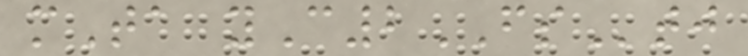mTa yC2FStj
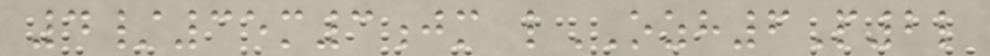4/35m3jm lOZH6P2l
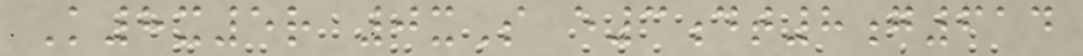K8x5r 0xS e3dt8g614
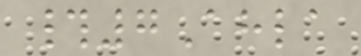#7Ahla
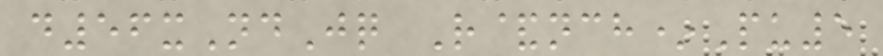d56xNdJq R&nch*Pu5
